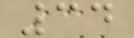34
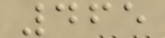465
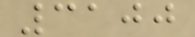3100
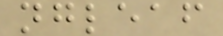ngleaf
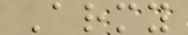Army
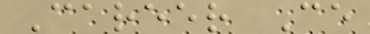Career Ce
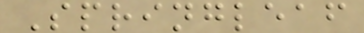Springleaf
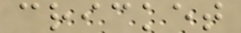cricket
